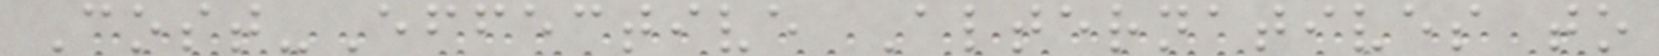Cost-Effective Alternatives to
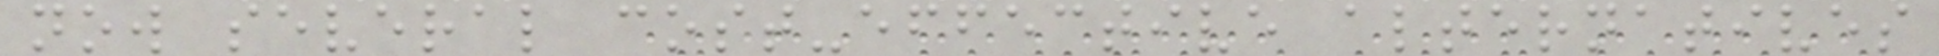now several cost-effective alternatives
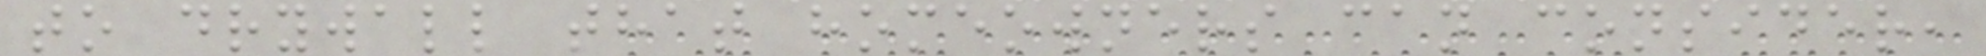to drywall that homeowners can consider,
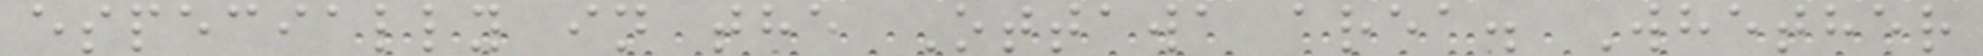especially in the Ottawa area. Whether
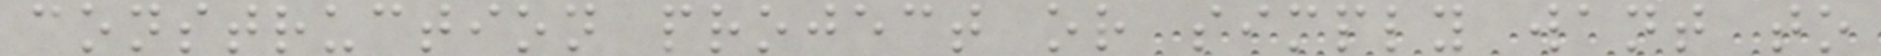construction project or simply want to
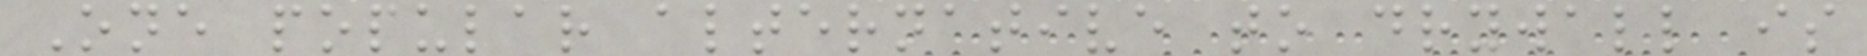One popular alternative to drywall is
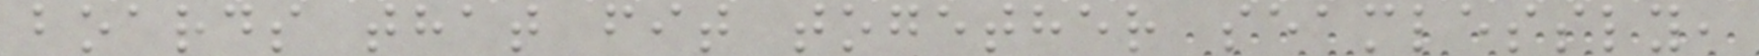boards that fit together seamlessly,
